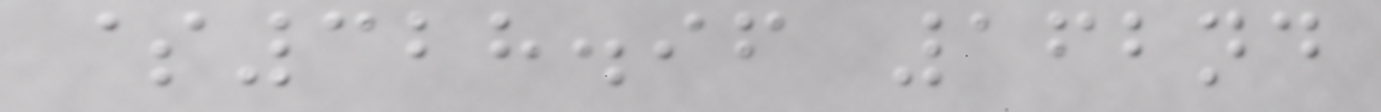$328.96 162nd
